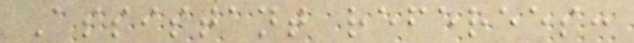Assistant referees:
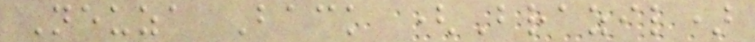Neuza Back (Brazil)
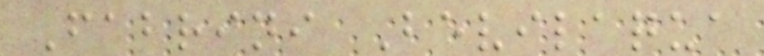Fabrini Bevilaqua
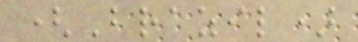(Brazil)
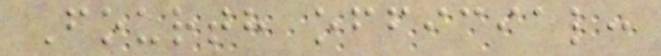Fourth official:
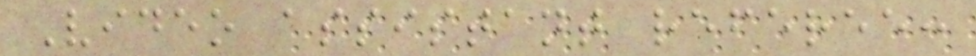Video assistant referee:
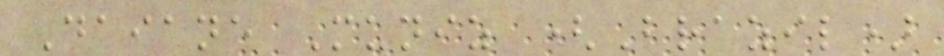Daiane Muniz (Brazil)
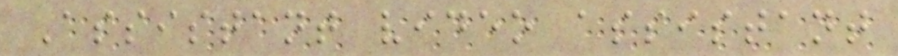Assistant video assistant
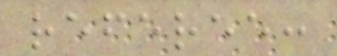referee:
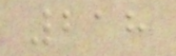218
